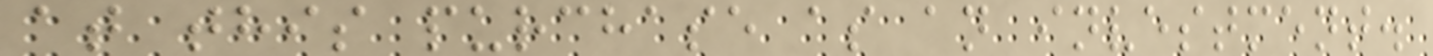at this purchase as an investment.
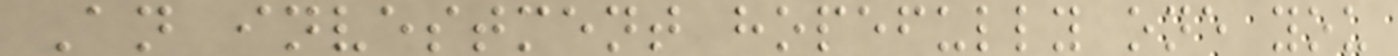An investment hopefully one you
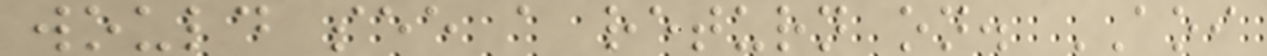would see a return on. AOI
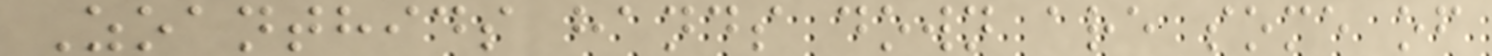Zoanthids hands down are some of
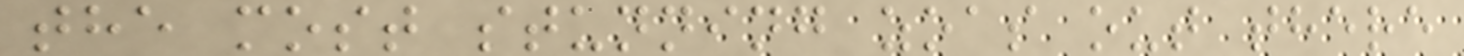the most stunning zoas out there
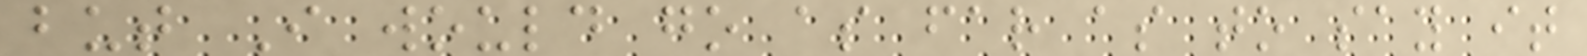but I would go as far as to say it
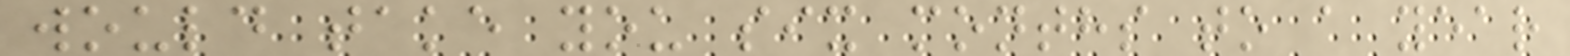would take you six months to a year
